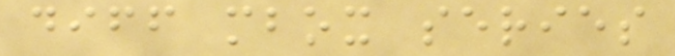diff mbox series
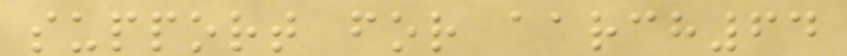support for aarch64
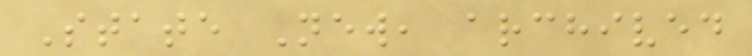State New, archived
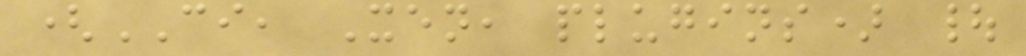(CI, Xen, plugins) |
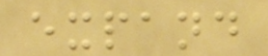expand
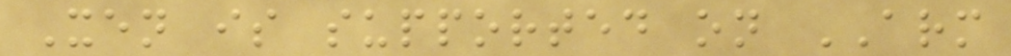Xen is supported on ARM
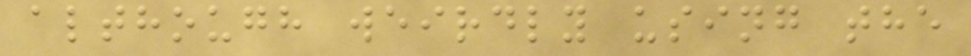although weirdly using the
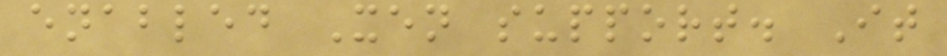enabled Xen support. It
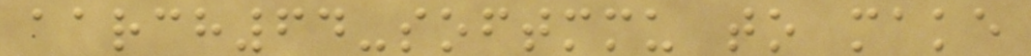aarch64-softmmu to make
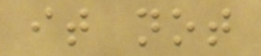it not
